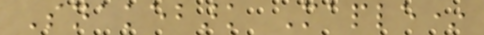Snakebark Maple*
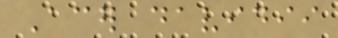Acer davidii
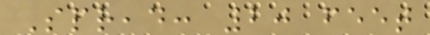Spread: 20 feet
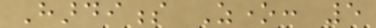Hardiness Zone: 5
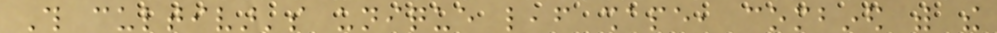This cultivar's unique leaf shape, combined with the
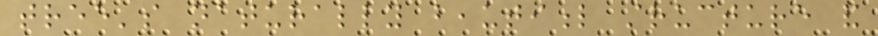tree's naturally beautiful structure and
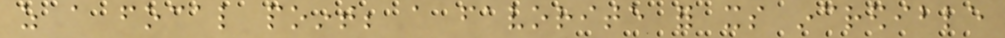as a focal point; a favorite for its incredible
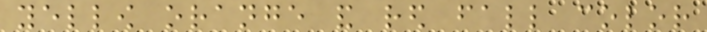yellow orange and red fall color
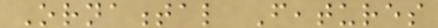Ornamental Features
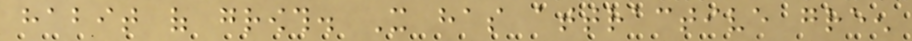habit of growth. It has attractive green
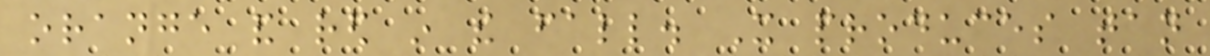orange and red in the fall. It produces tan
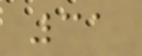31
